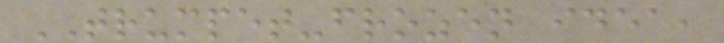TRUMPET-frozen idea,
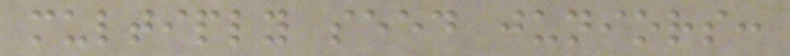multiply seed juniors:
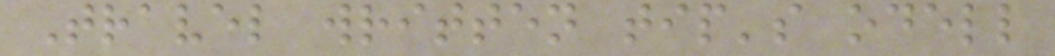Travel written tip's odell
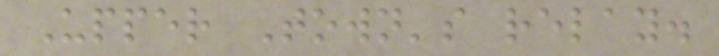Upper Town's relay.
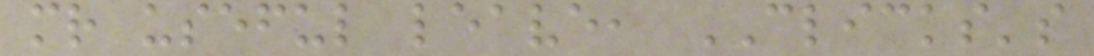mr useful leave, CLICKS's
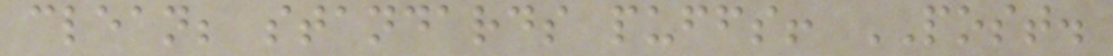clean; standards puffs! POST.
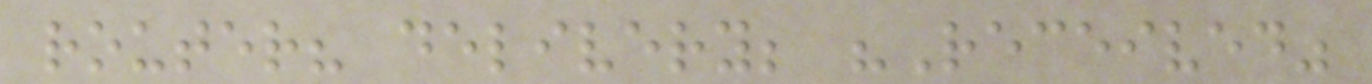router? delivery; "Received"
